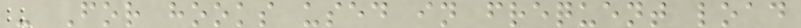- For hooks used in frequent load
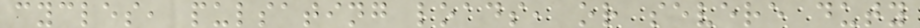cycles, pulsating loads, or severe duty
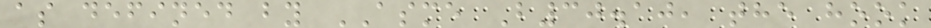as defined by ASME B30.10, the hook
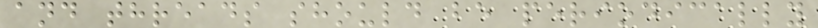and threads should be periodically
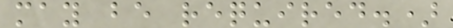may be required.)
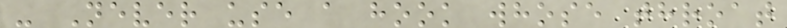- Never use a hook whose throat
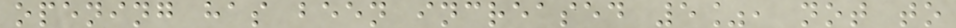opening has been increased 5%, not to
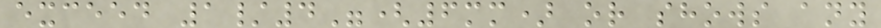exceed 1/4"(6mm) or shows any
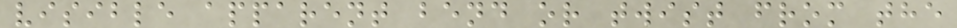visible apparent bend or twist from the
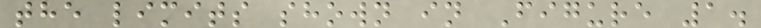the limits shown in Figure 1.
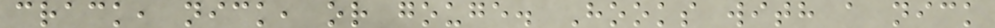crack, nick, or gouge. Hooks with a nick
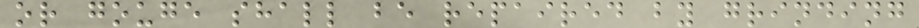or gouge shall be repaired by grinding
